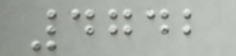4742
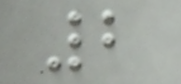2
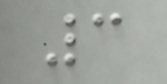3
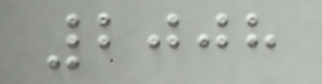2008
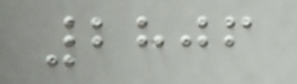2806
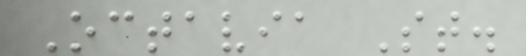Octavia St.
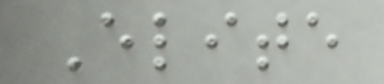Elite
